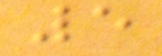5
